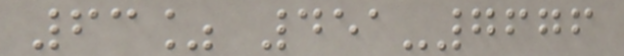63% 451-7676
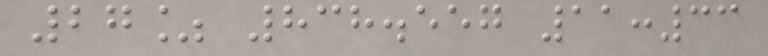27% 838.557 11:33
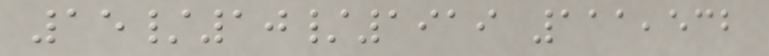15/10/1919 111,532
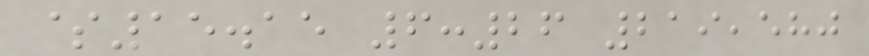$15.15 6:26 219,580
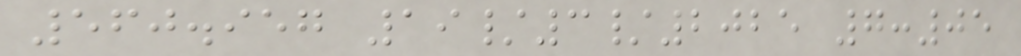560.957 19/3/2025 7:05
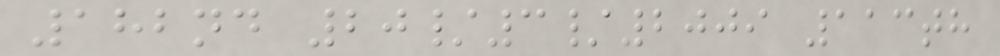182nd 20/3/2009 113th
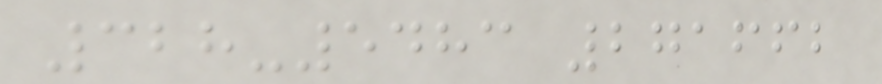328-5483 271662
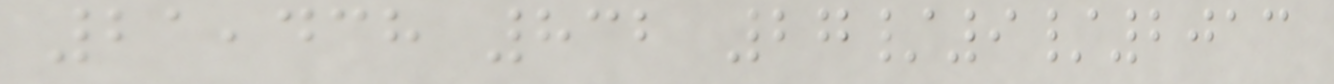21,438 832 27/9/2013
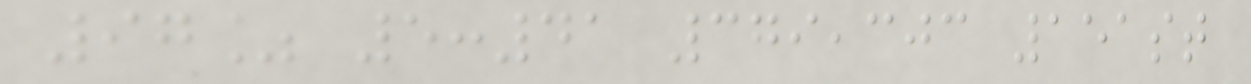97% 5:41 379,303 151st
